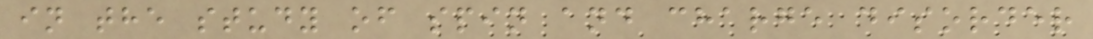in the study of spin and charge disorder
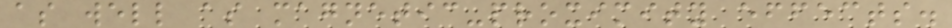as well as magnetic-proximity effects.
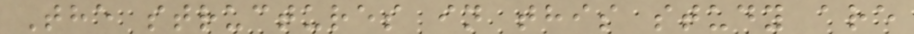The structures in this study are
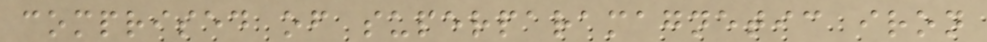comprised of superparamagnetic iron
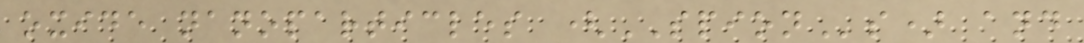oxide nanoparticles (SPIONs) and
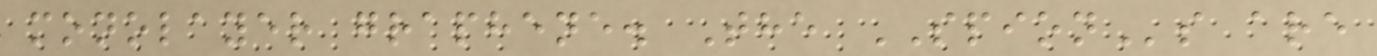monolayer graphene. The SPIONs are
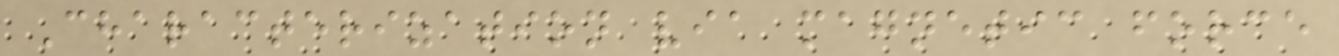Characterization via magnetic force
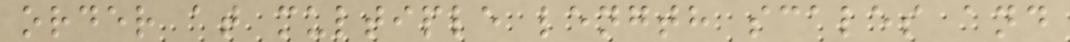order at multiple length scales and
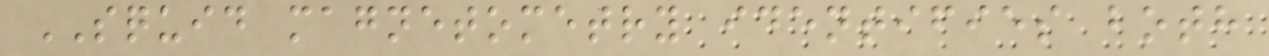SQUID magnetometry identifies both
